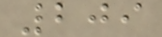209
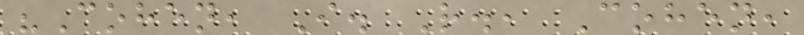"Cohen, I. R., Cohen,
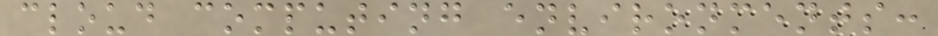cloud computing environments:
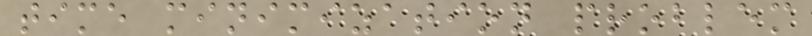time minimization problem
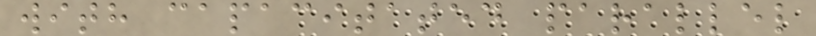with capacitated parallel
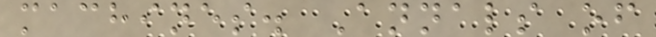machines. Annals of
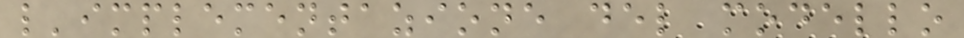l'implementazione del modello
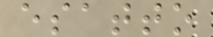esatto
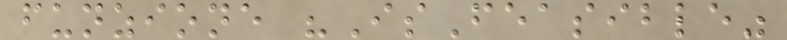funzione "IsFeasible"
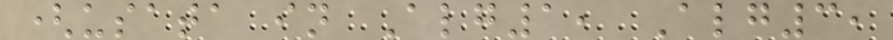(usata in Alg1, Alg3,
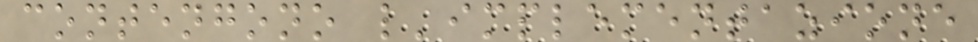contengono l'implementazione
